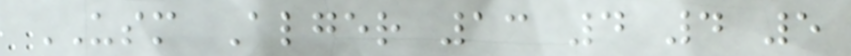USM Alger 13 4 4 5
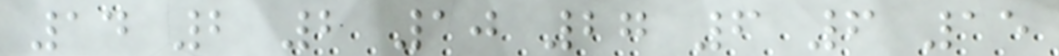14 2 2 10 27 6 6 15
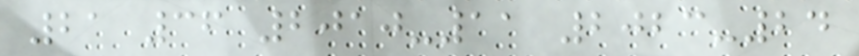21 36 2010-11 2023-24
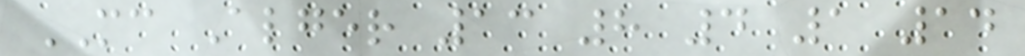MC Alger 13 8 4 1 14
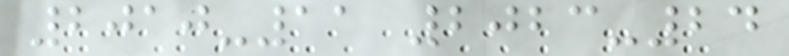2010-11 2023-24
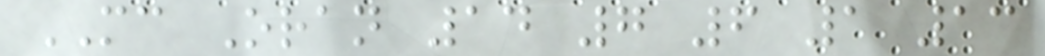MC Oran 14 7 6 1 13
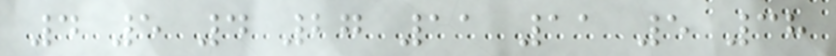4 5 4 27 11 11 5 38
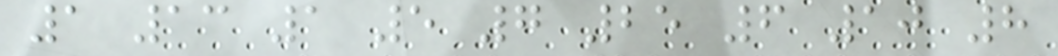1 13 1 5 7 25 6 10 8
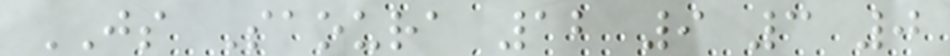JS Saoura 12 9 3 0
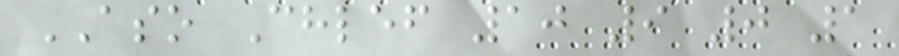ASO Chlef 10 9 0 1
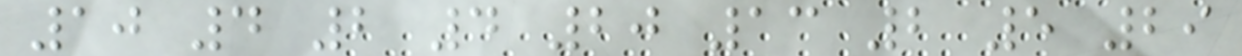10 4 2 4 20 13 2 5 29
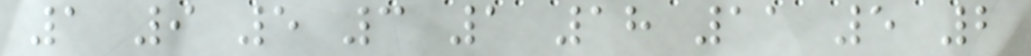1 9 5 3 1 18 11 5 2
